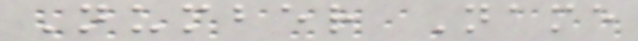Number Name
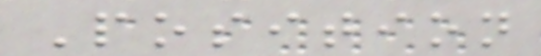Position
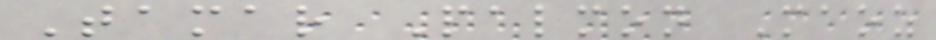Tamar Palmon Maoz
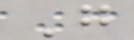G
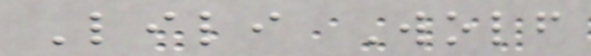Lili Wolf
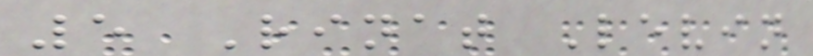5 Rinat Levin
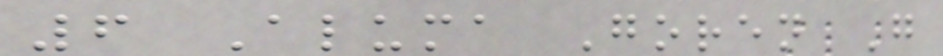6 Aluma Goren G
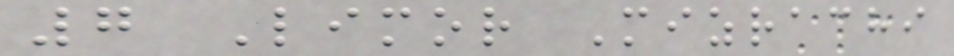7 Limor Mizrachi
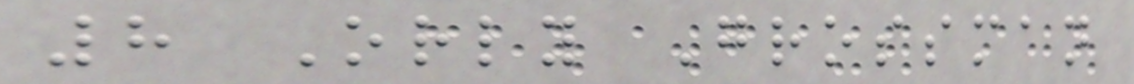8 Orly Grossman
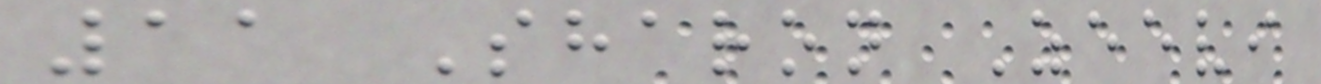11 Sharon Zeevi
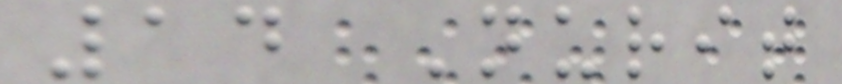14 Nurit
